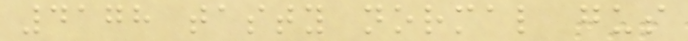4178 tasty normal gus
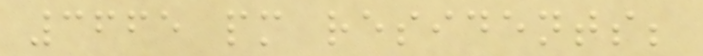3665 pm residents;
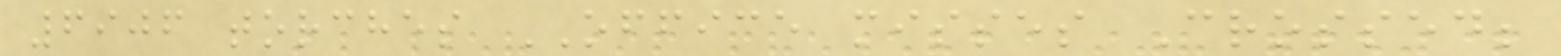6906 torches OFFICE misses Crossed;
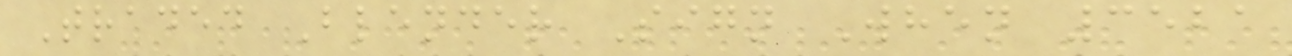Traded Blender Sign When 3521
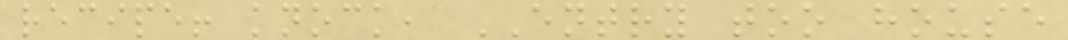recipe! knock, ENTRY too house
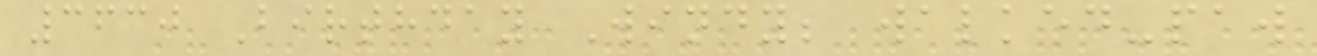3630 Birthday Windy; walked-paw
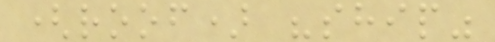(roof) "ship"
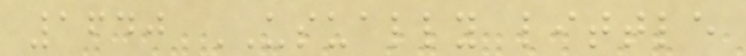1640 USUALLY little
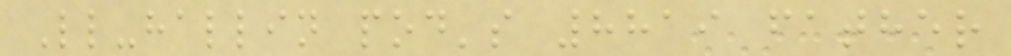Ll-hallin pod's 8819 father
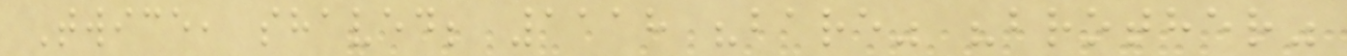Twice, shaved; 1118 "bare" "brother"
